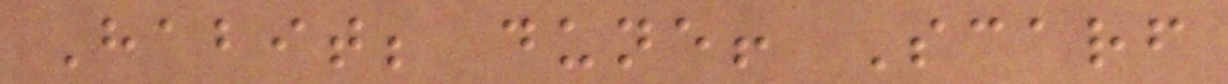Habit; dune! Scarf
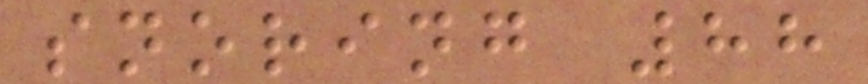snoring 88
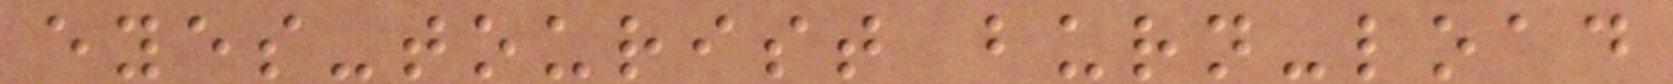eyes-tourist burn-load
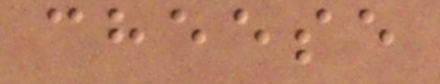cheese
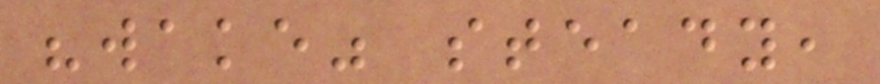"wake" steady,
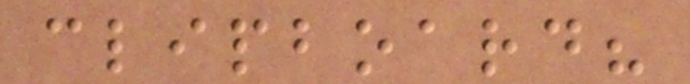clipboard?
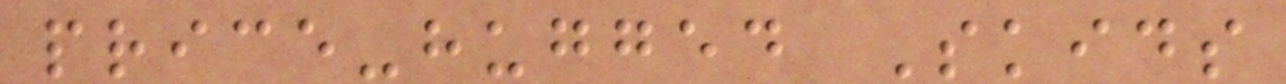price-hugged Skids
